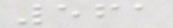561
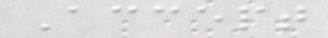Accept
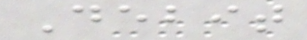Debit
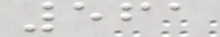561
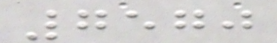7570
